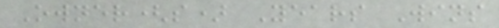Owner(s) Years Wins
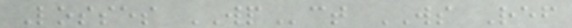Losses WPct WS Ref
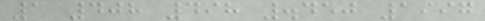1 408 498 .450 1997
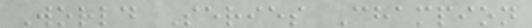World Series Champion
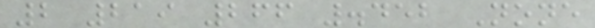2 219 266 .452 None
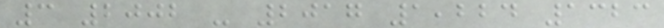3 2002 - 2017 1,224 1323
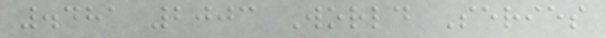.481 2003 World Series
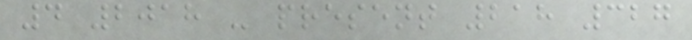4 2018 - present 218 327
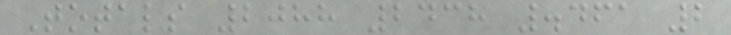Totals 2088 2438 .461 2
